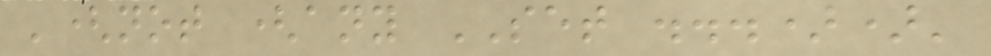'(not (any SET ...))'
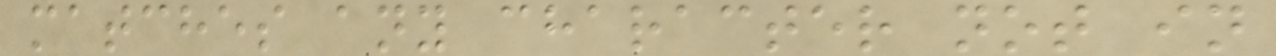matches any character not in
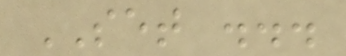SET ...
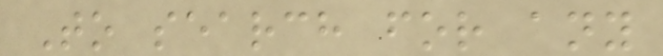To search for any
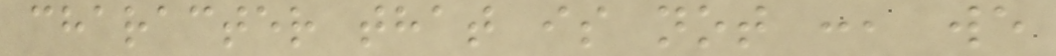character that is not :, we
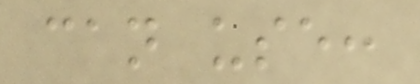can use:
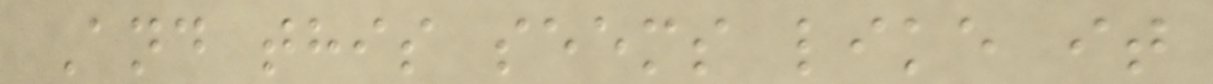And this seems like it
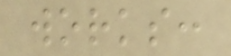works:
